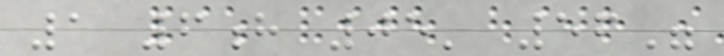1 6h 05' 56"
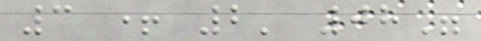3 + 2' 08"
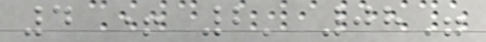4 + 2' 08"
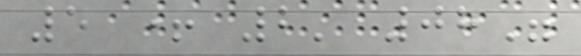5 + 2' 08"
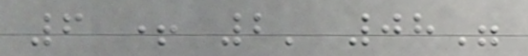6 + 2' 08"
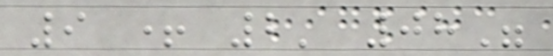9 + 2' 08"
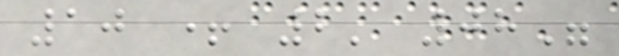10 + 2' 08"
